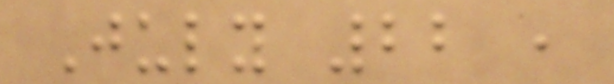July 22 ,
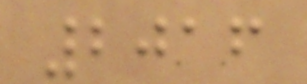2016
